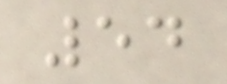54
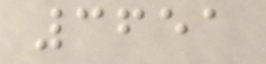3651
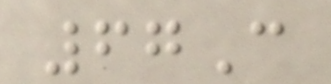67C
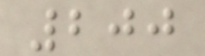200
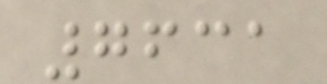7631
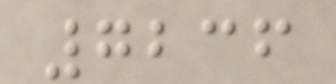7236
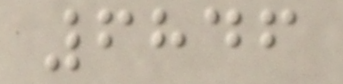6846
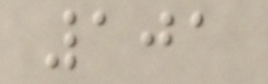101
